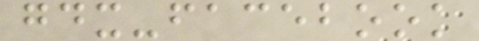gdx-facebook
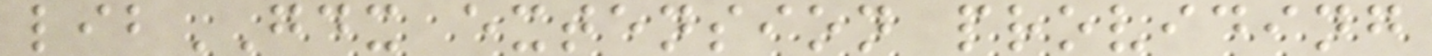libGDX extension providing
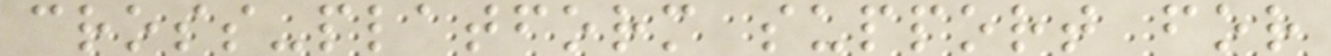cross-platform support for
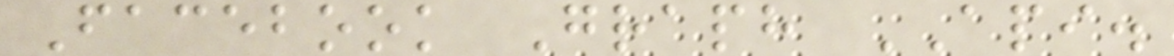Facebook Graph API.
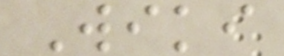Wiki
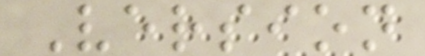Version
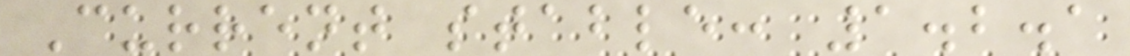Current stable: 1.2.1
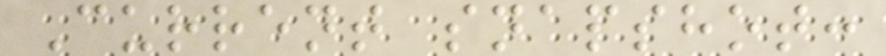Current snapshot:
